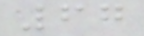67
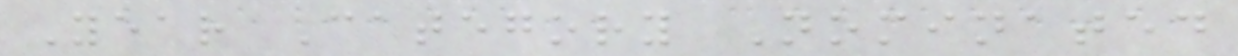Year Category Nominated
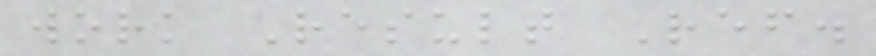work Result Ref.
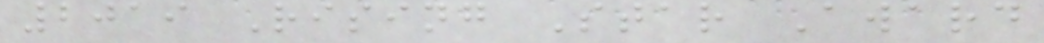2019 Rising Star Award
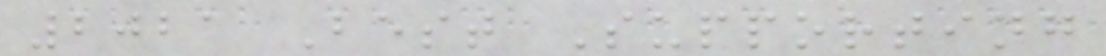2021 Best Supporting
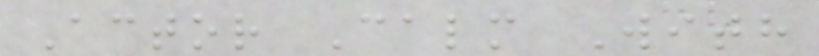Actor Calm With
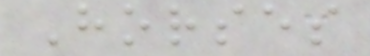Horses
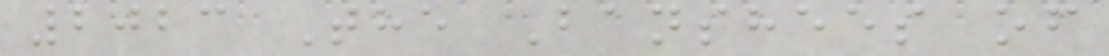2023 The Banshees of
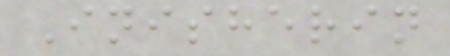Inisherin
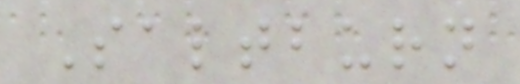Saltburn
